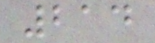214
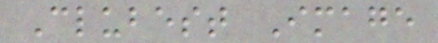Clubest Image
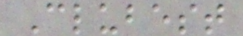Clubest
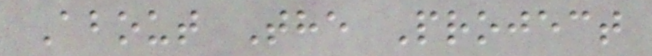About The Project
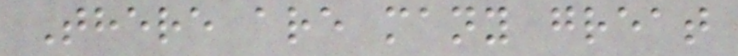There are many great
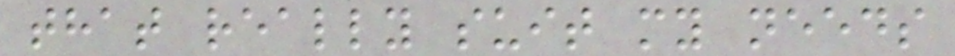that really suit my needs
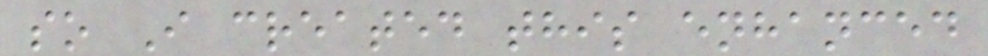so I created this enhanced
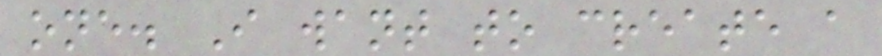one. I want to create a
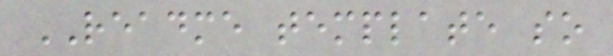README template so
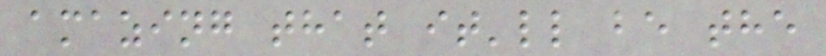amazing that it'll be the
